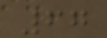67
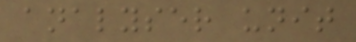analyser unit
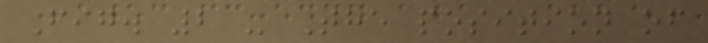Fig. 2 - The position of
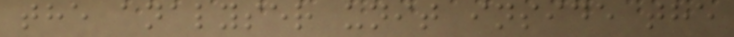the analyser unit inside the
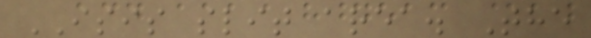ISIS slit area. The
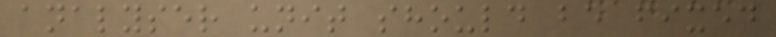analyser unit should be fixed
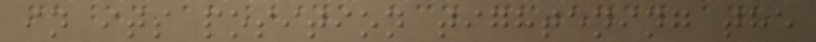in its position tightening the
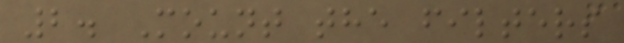2. Mount the filters
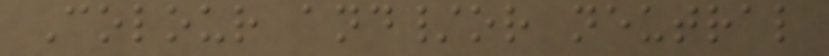Colour and/or neutral
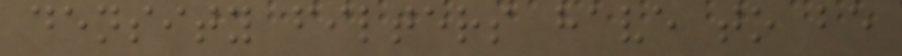density filters have to be
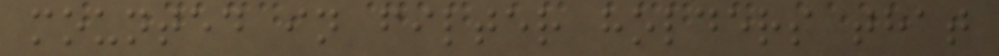mounted in filter holders that
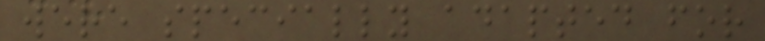were specially adapted for
